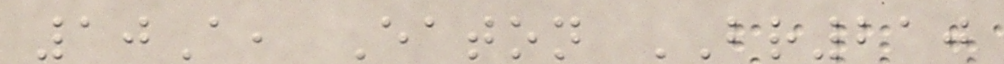10A, Eaton BR210
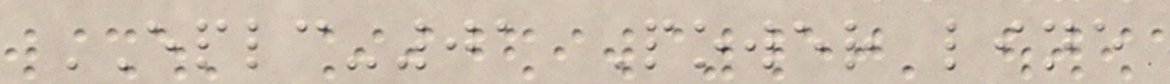EPLC-01 Power line
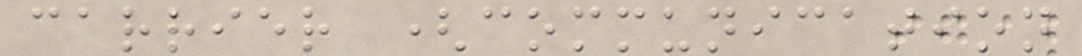carrier (communication
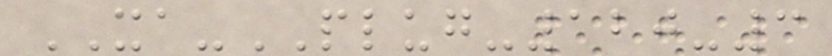XA-PLUG-120-3
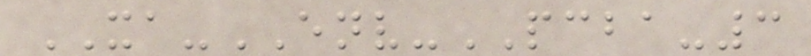XA-ENV-PCBA-3
